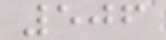506
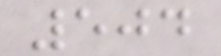504
